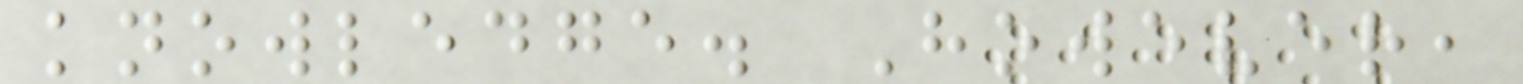knowledge. However,
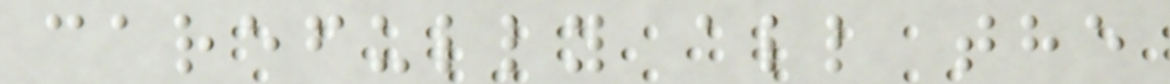carefully all the
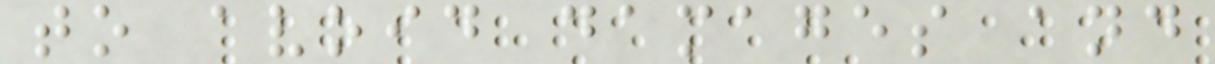to avoid damages and
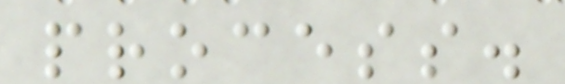process.
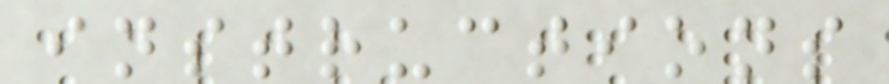instructions
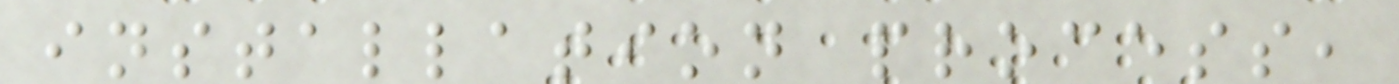installation process,
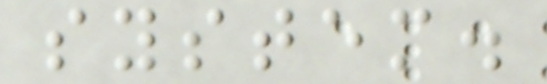system.
